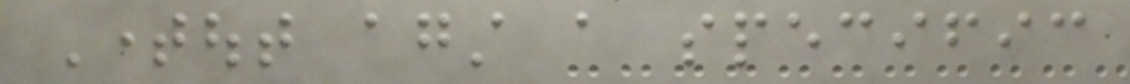Timeout against a specific
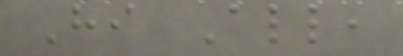Hi All,
